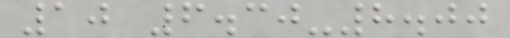10 6.30-8.00
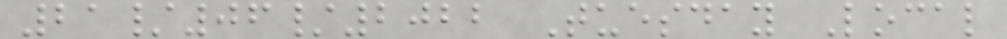21/06/2022 Tuesday Local
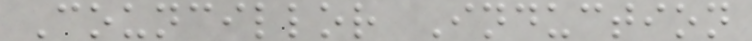Councillor Induction
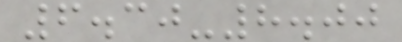6.30-8.00
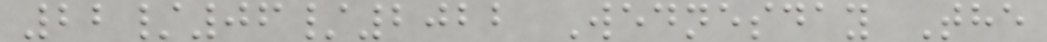22/06/2022 Wednesday The
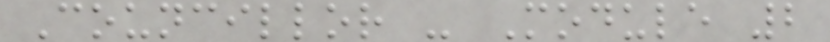Councillor - Module 2
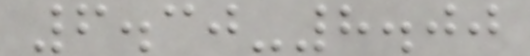6.30-8.00
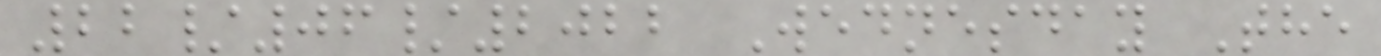22/06/2022 Wednesday The
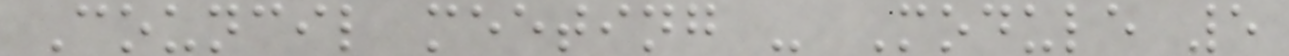Council meeting - Module 5
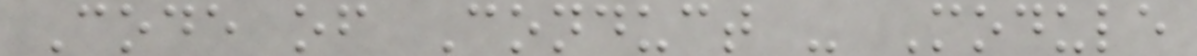Code of Conduct - Module
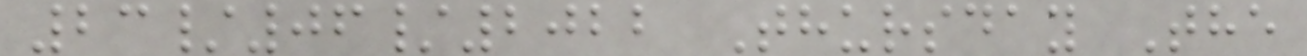23/06/2022 Thursday The
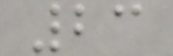23
